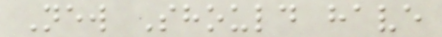New Should have
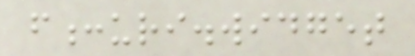f:uri.widget
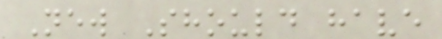New Should have
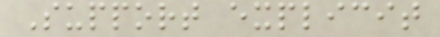Support explicit
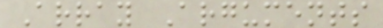Array Arguments
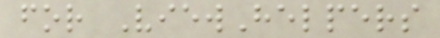for ViewHelpers
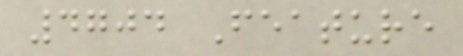4704 Feature
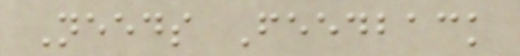Needs Feedback
